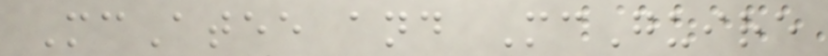McAtee and McGuire
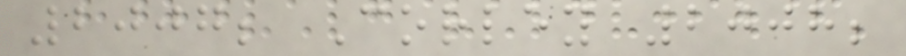2007; Corley 2008;
